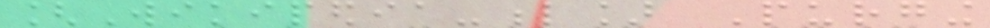[Wikipedia-l] Purging
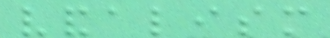vandalism
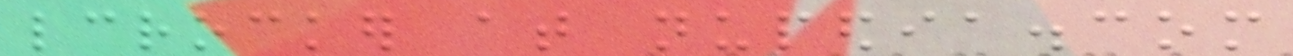lcrocker at nupedia.com
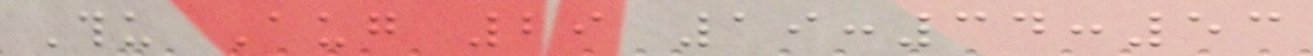Thu Aug 29 19:34:53
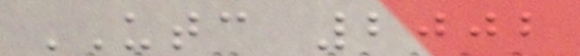UTC 2002
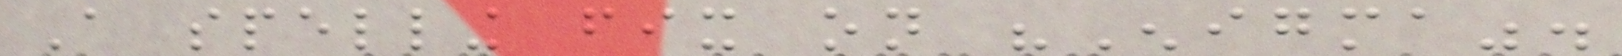A spelling fix on "Enigma".
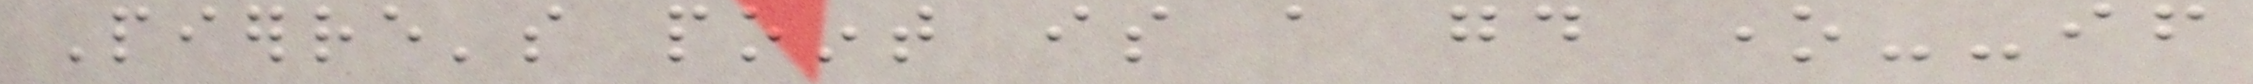Pierre's point is a good one--if
